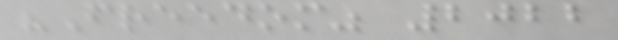"Freedom" 2022
